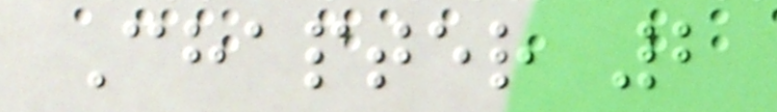Chapter 2
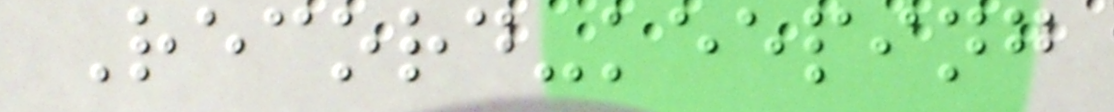Record-keeping
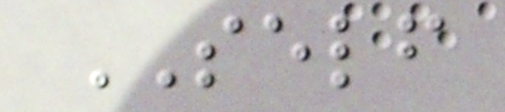SELF
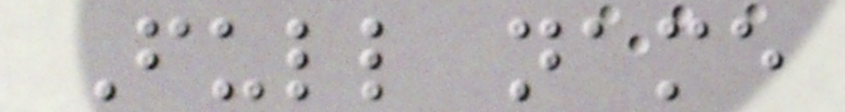Full name
